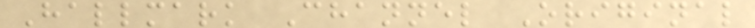Hallmark Channel Original
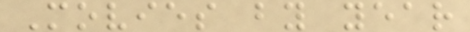Movies by year
